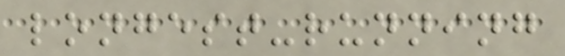longest-running
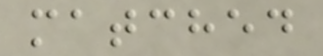matched
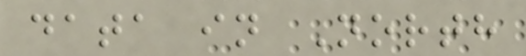data in North
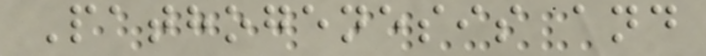Pathogenesis and
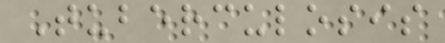Tuberculosis
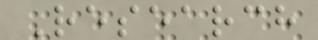Research
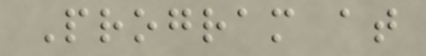Program at
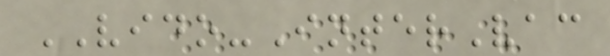VIDO-InterVac
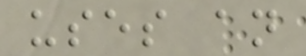uses an
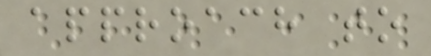approach to
